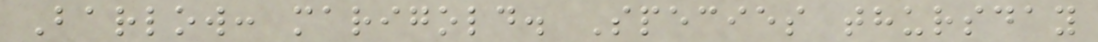Barlow: marigold. Species thursday
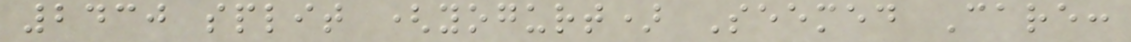2430 split (yogurt) Seemed Care:
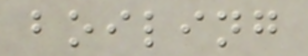boiling
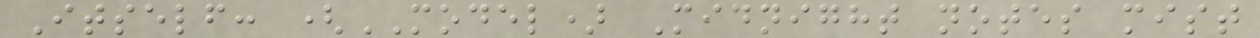Itself: (MODEL) Midnight notes mist
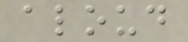aloud
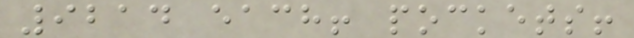9214 each! pockets!
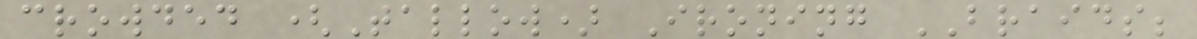crowded (Tallow) Ironing BRAIDS;
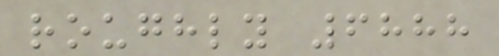roughly 6888
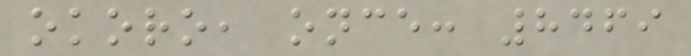okoro, once: 8469
